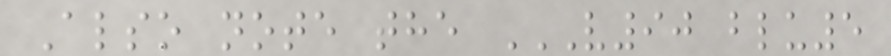Also note the V90 BLU5
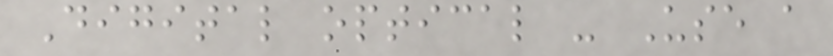Digital optical - Use a
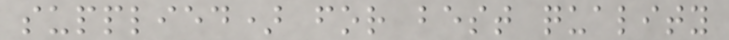supplied) for best quality
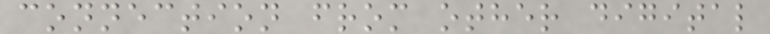connection from other digital
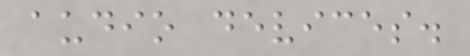audio devices.
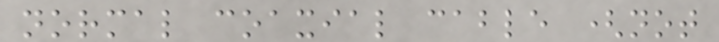normal coaxial cable (not
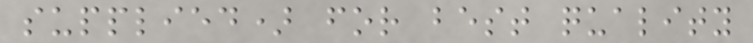supplied) for best quality
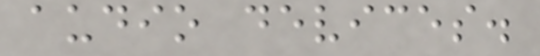audio devices.
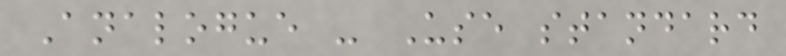Analogue - Use standard
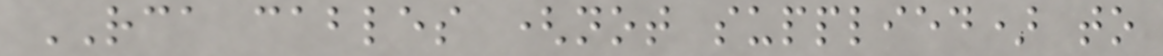RCA cables (not supplied) to
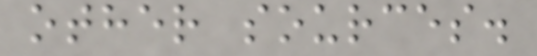other sources.
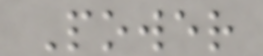Power
